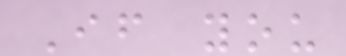If you
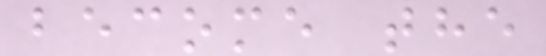become the
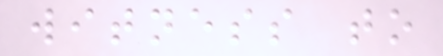witness to
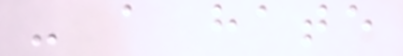- a hate
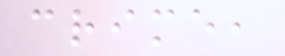crime,
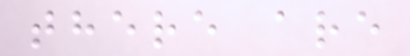there are
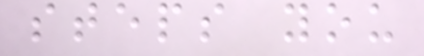steps you
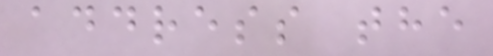address the
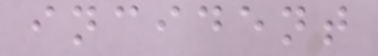incident
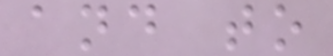and to
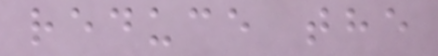reduce the
